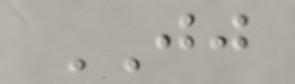JJ
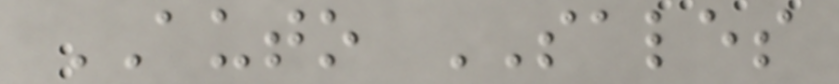AUTO SALES
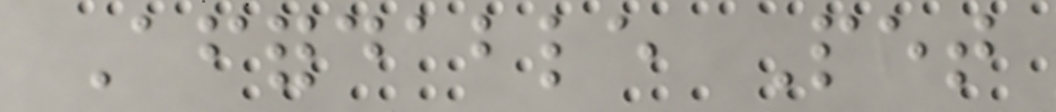Affordable Pet
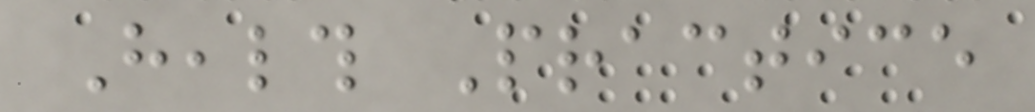Health Practice
